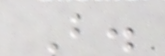B.
